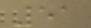51
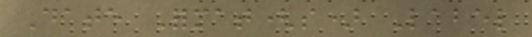Date Format(s) Label
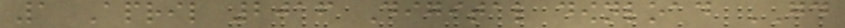1 April 2016 Digital download GOOD
